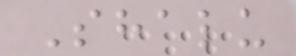Shalu
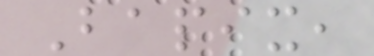Bapix,
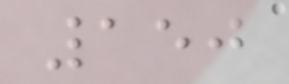150
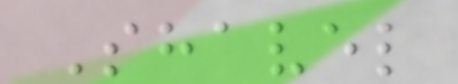Shavel
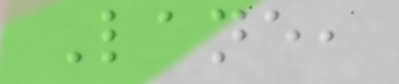Lane,
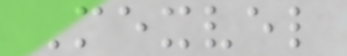Mexvel
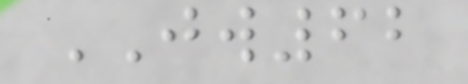JW62
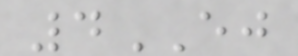4EJ
